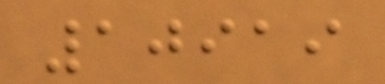10919
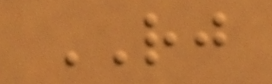RJ
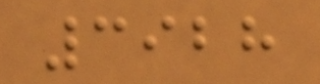3928
